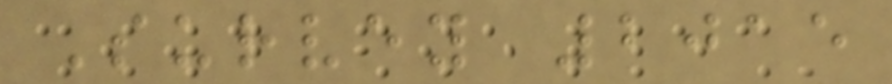Survey 2015
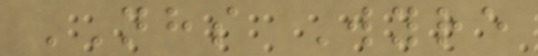NHS Wyre
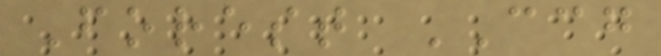Forest CCG
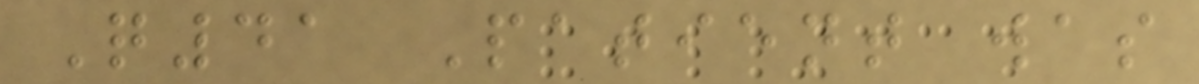Q41 Patient was
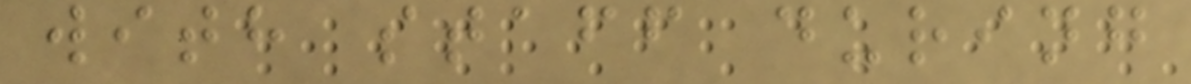with staff during
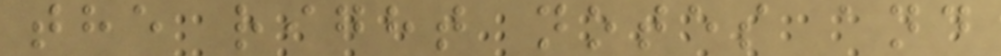the right notes and
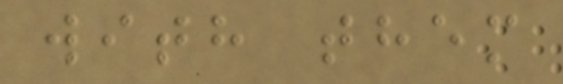with them
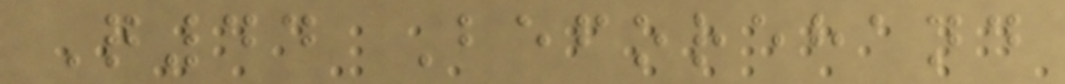Q44 Beforehand
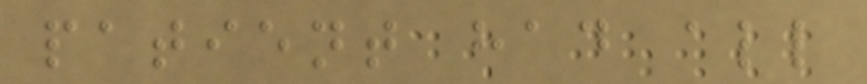patient had all
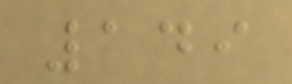149
